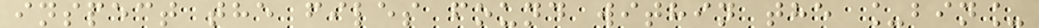inspect the files found within the _bin_
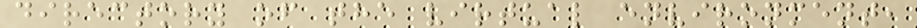directory of the virtual environment,
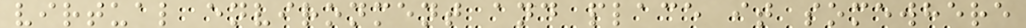virtual environment and place it somewhere
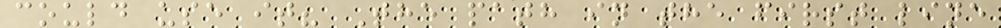could use it? The path in the first line
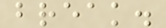break.
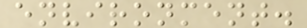environment.
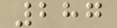287
